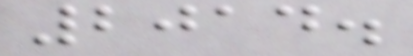2014.
